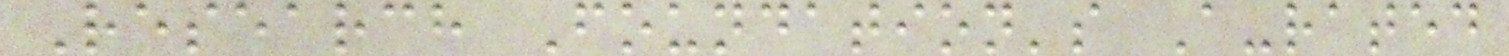Research Foundation's A-rated
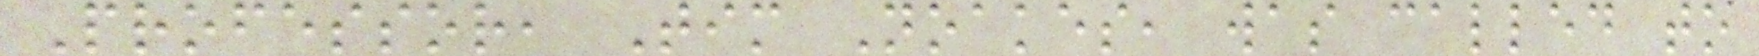Professor, Tim Noakes, was called to
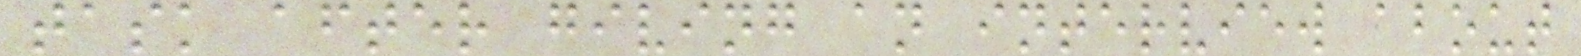task after giving an interview about
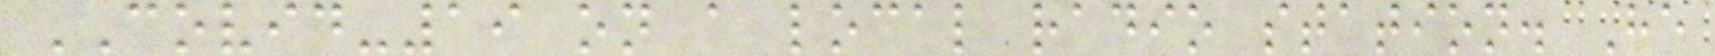COVID-19 on a local radio station. He
